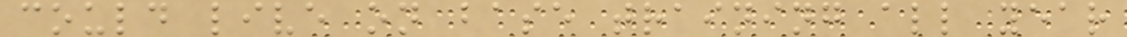could live on base training all year
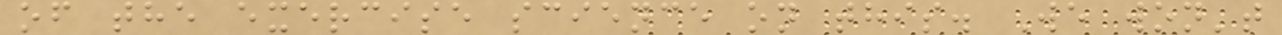of the exercise science on this. We won't
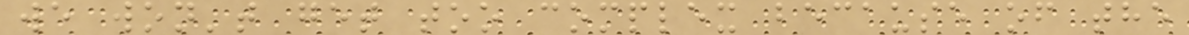we won't get too complex because of the
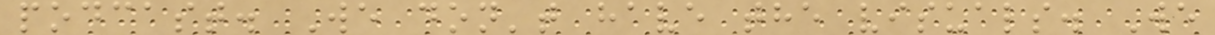podcast. We don't have the visuals. We
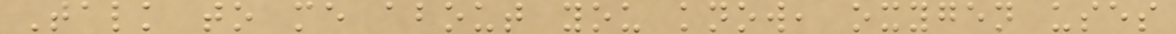Talk to me about you know, oxygen uses
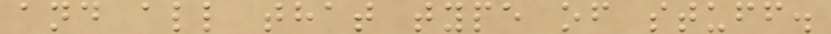and all that type of stuff.
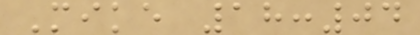Mike 18:04
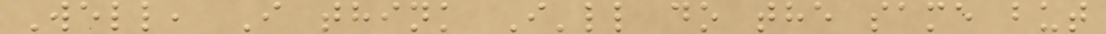Well, I think I'll do the same but
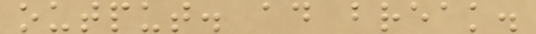output. ad break.
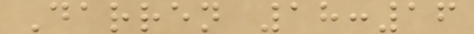Darren 18:16
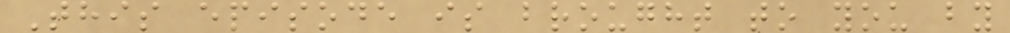This episode is brought to you by
